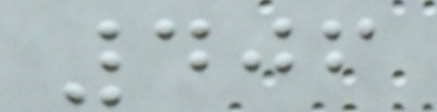406
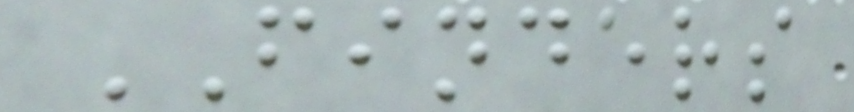FINDERS
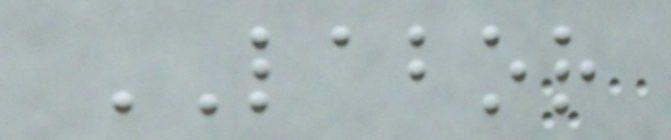LABOR
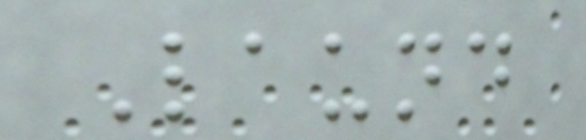Laund
